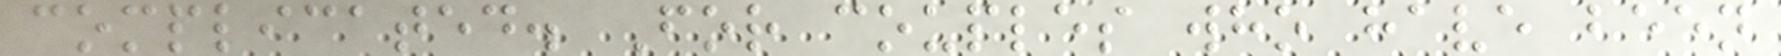complicated. For couples who have been
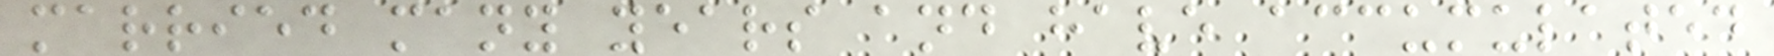married many years and have accumulated
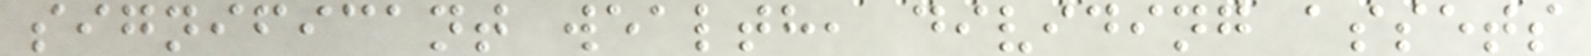significant wealth, dividing assets
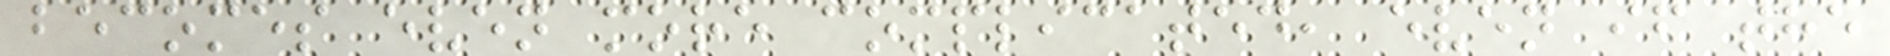becomes even more complicated, even if the
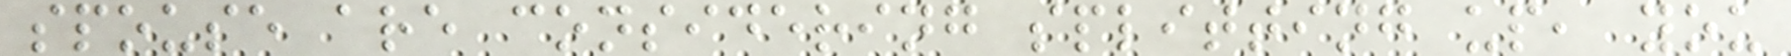spouse are considering splitting up, you
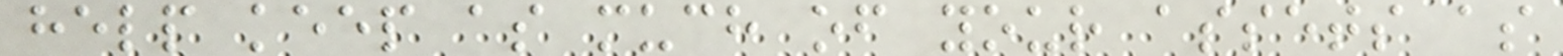help keep as much of your assets as
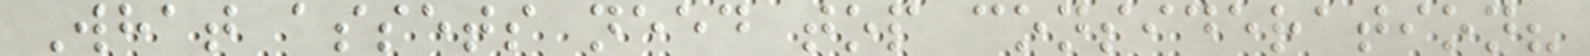What assets need top consideration?
